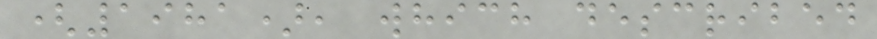(1981), which described
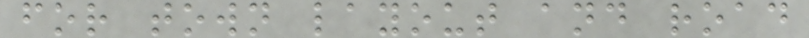for town layout and road
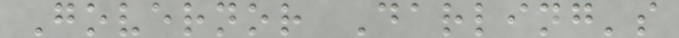Governor Darling's
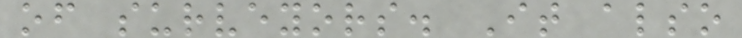of surveyors. It also
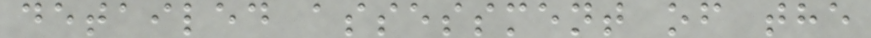detailed assessment of the
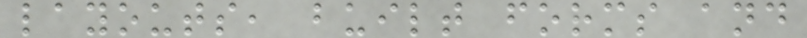layouts, built forms and
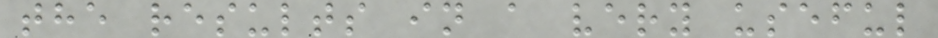the results in a very useful
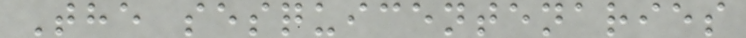The sesquicentenaries
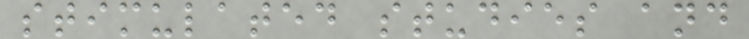stimulated studies and
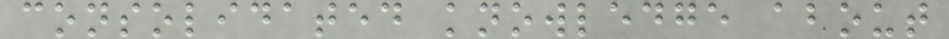consolidated knowledge about
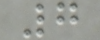7
